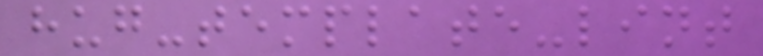hug-template-lint
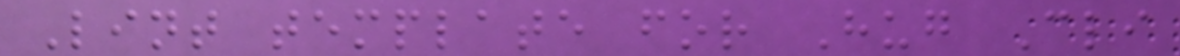Lint template for Hug Cli
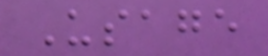Usage
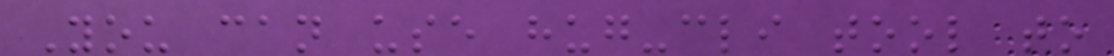You can use hug-cli tool to
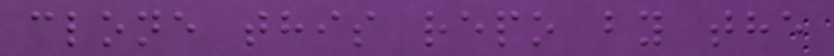clone this repo by the
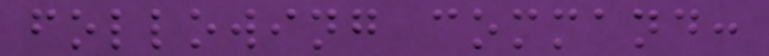following command:
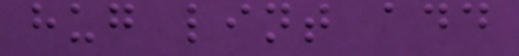hug lint add
